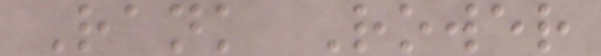Rank Rower
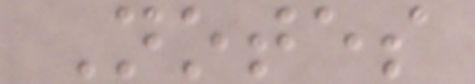Notes
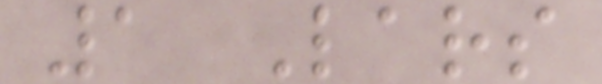1 Lars
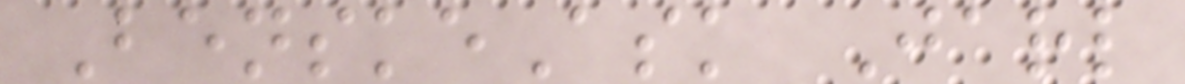BenskeAsk Jarl
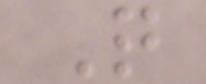Q
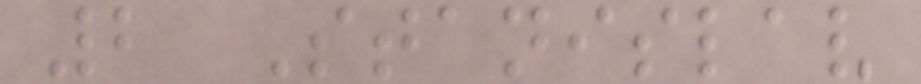2 Stanislav
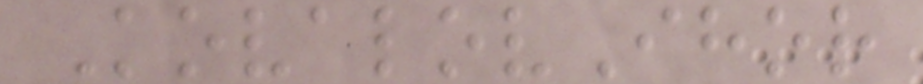KovalovIhor
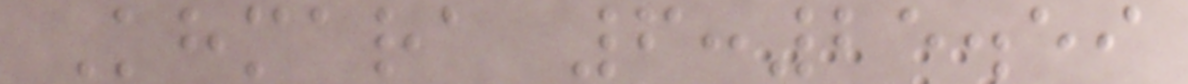Khmara 6:25.59
